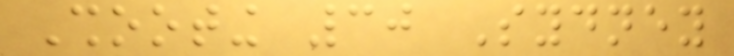Shooting 30 Sydney
